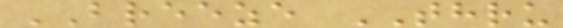BREEZE THRU
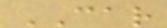CAR
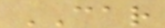CAR
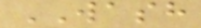WASH
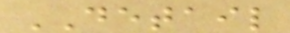DETAIL
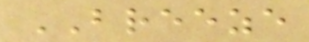BREEZE
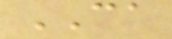CA
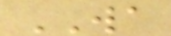WA
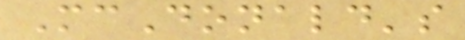McDonald's
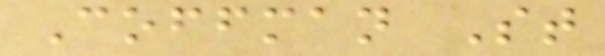Coffman St
